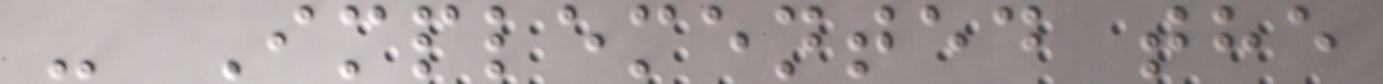- Implemented the
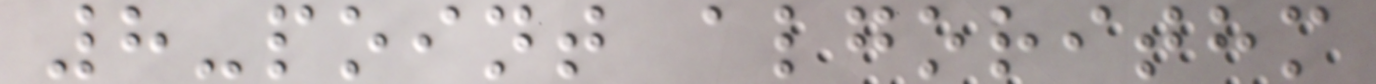8-point algorithm
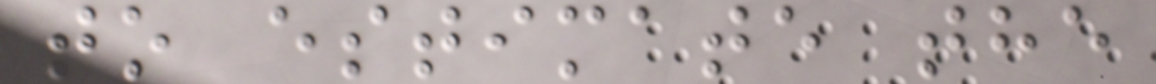to estimate the
